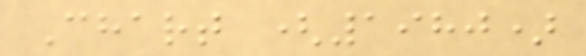Chart (1980)
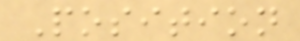Position
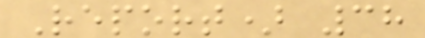Report) 38
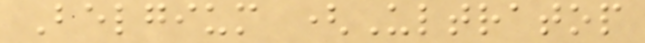Belgium (Ultratop
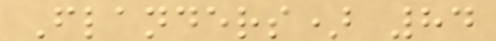Flanders) 84
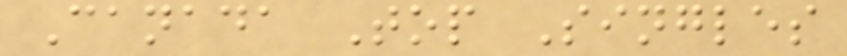Canada Top Singles
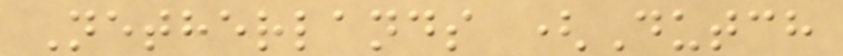Netherlands (Dutch
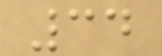34
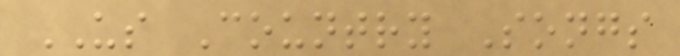US Country Songs
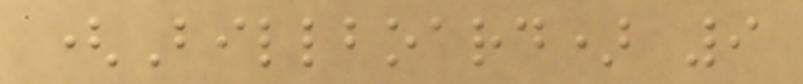(Billboard) 9
